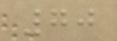70
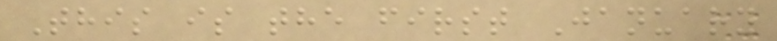This is the first January
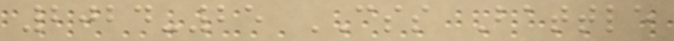2024-25 CSS Battle
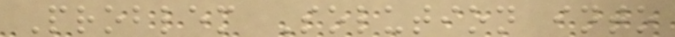Problem Solution into
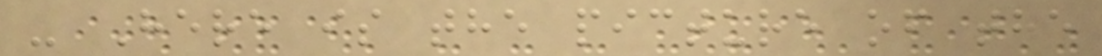- Here is the picture of the
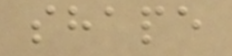shape
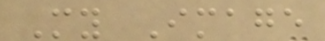My Image
